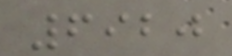6920
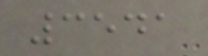3541
